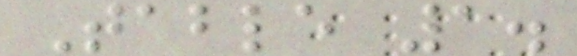Table 1.
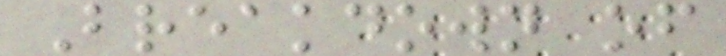Breakdown of
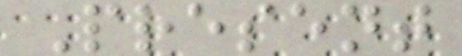Present
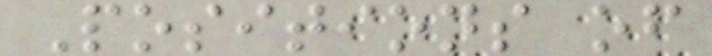Positions of
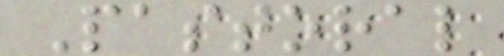Pastoral
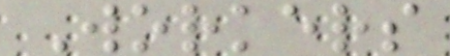Workers
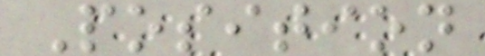Position
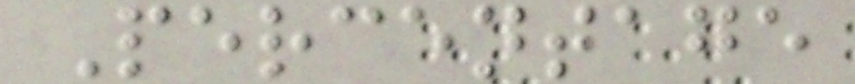Percentage
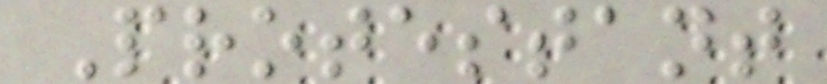Protestant
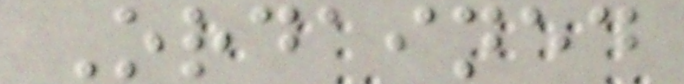Ordained
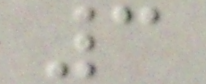3
